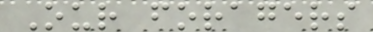Our foragers
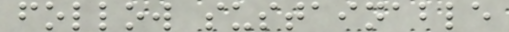follow sustainable
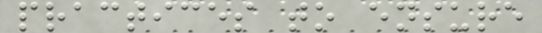practices to ensure
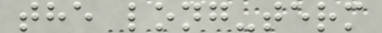the long-term
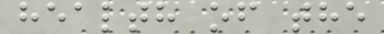health of the
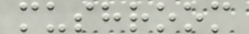mushroom
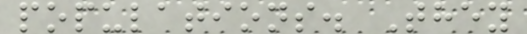populations. They
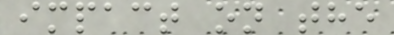impact on the
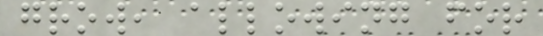grow, allowing for
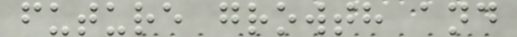future growth and
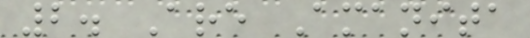2. Are Amanita
